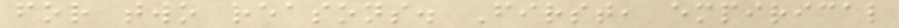for two reasons. First, empirical
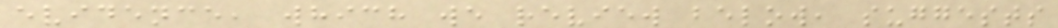evidence, which we review below, suggests
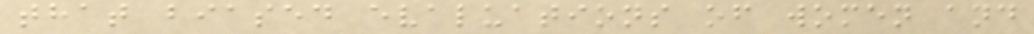that biased evaluations of women and
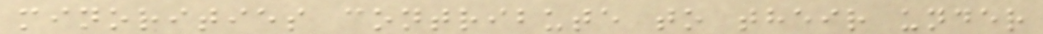minorities contribute to their under
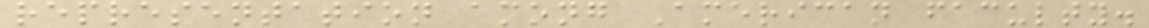representation among American faculty.
